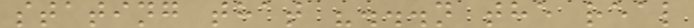stating that "...n the real
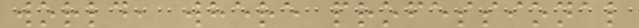world, where professional
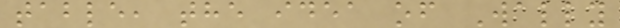table, the idea of Wally
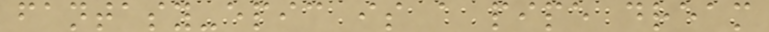fantasy-epic is a pipe dream
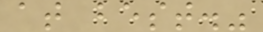at best."
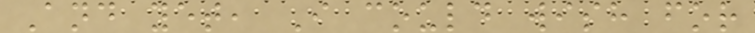And yet, I could wish for
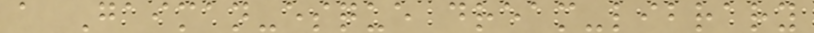a Gaiman-esque dream-library
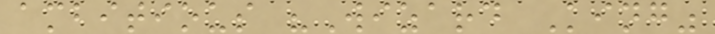ambitious "Wizard King"
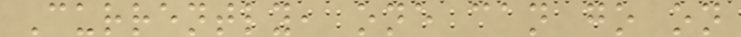Currently, one can go on
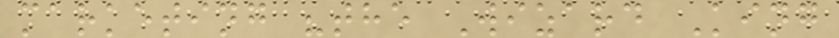marketing "the Wizard King
